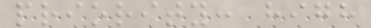priority: high
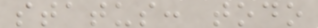status: todo
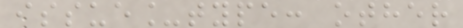issue_type: other
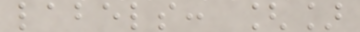labels: []
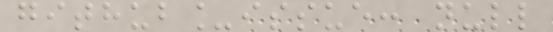github_issue: null
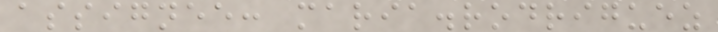assignee: maria.rodriguez
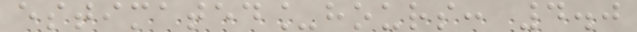estimated_hours: 4.0
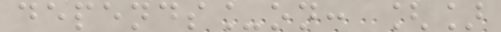depends_on: []
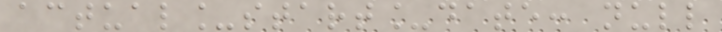actual_start_date: null
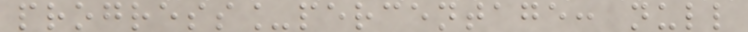progress_percentage: null
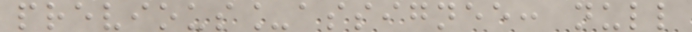previous_assignee: null
